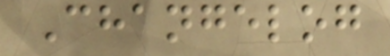Changelog
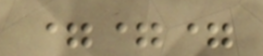===
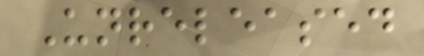Unreleased
